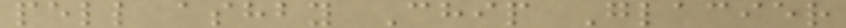pell ashby Chip Glacier
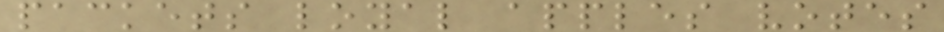packets loyal apples votes
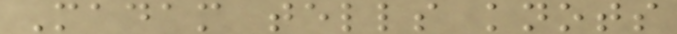Madam tells knots
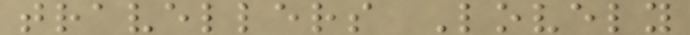travellers Lovely
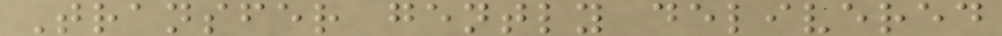Transfer gently delivered
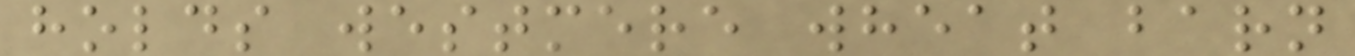holds westmere wheat barn
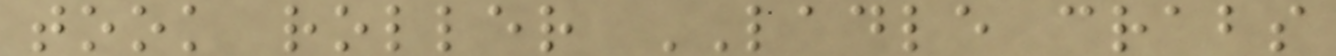took roller LADLE crabs
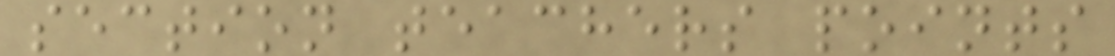section teachers points
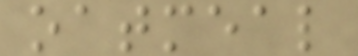oatmeal
